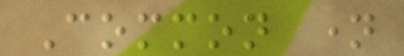Common name
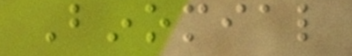Binomial
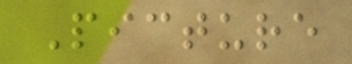Picture
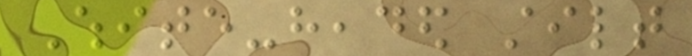White-headed stilt
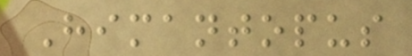Himantopus
